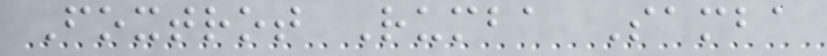Foxtrot Rumba Samba
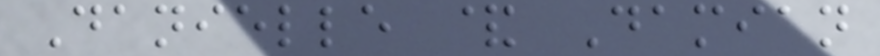Danielle & Damian
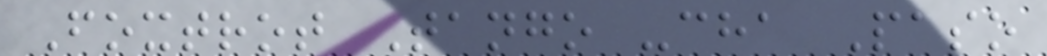Foxtrot Tango -cha Paso
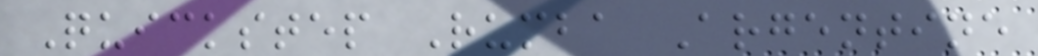Quickstep Rumba Argentine
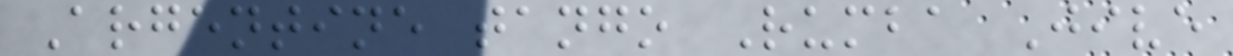Argentine tango Rumba Jive
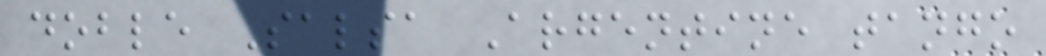doble Salsa Argentine tango
